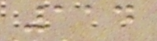114
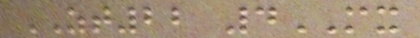ZT22 4MX
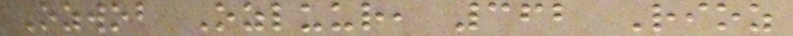Ozwob Ozluur, 362 Rioz
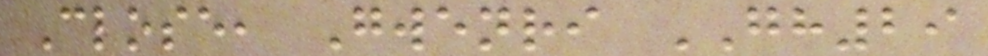Close, Gwenri GH29
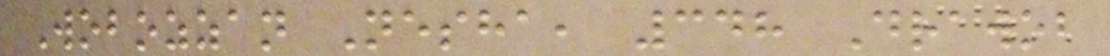Wobozzan Nesha, 348 Drawob
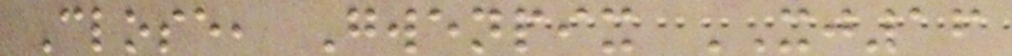Close, Gwenpix XJ16
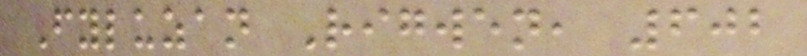Fyluzan Rigwen, 602
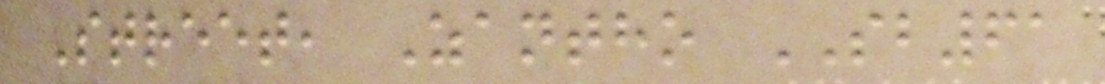Street, Zantho SB61
